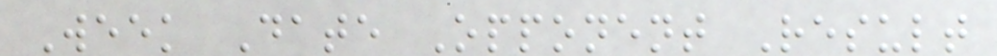Week Date Opponent Result
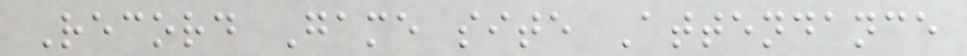Record Game site Attendance
